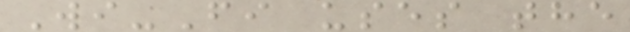Wi-Fi uses the
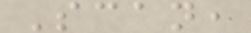Scan,
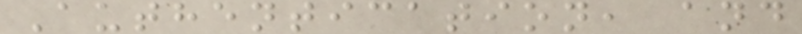Authentication, and
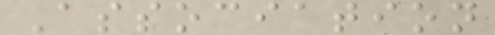Association
